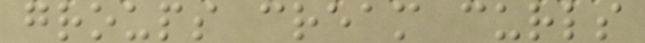groups cream curls
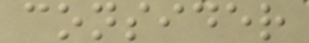consider
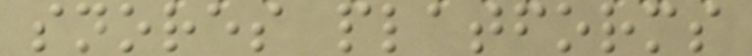snores platforms
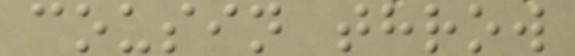cousin throw
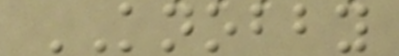KNOBBY
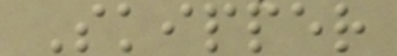Skipper
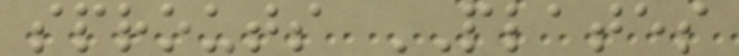sprouts PLATES
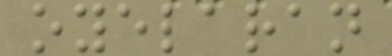oyelaran
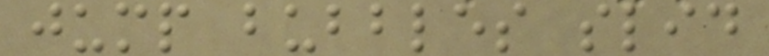jump bubbles slid
